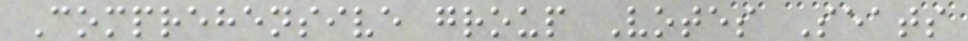Comprehensive group Votes Seats
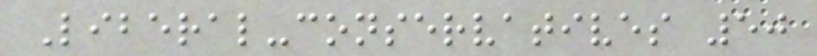Liberal-conservatives 50
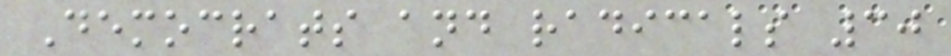Democrats and radicals 30
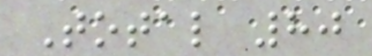Total 80
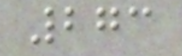273
